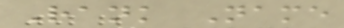Rank Name
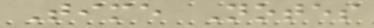Time Notes
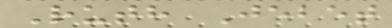Ruth Jebet
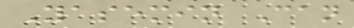Yasemin Can
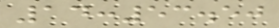14:53.50
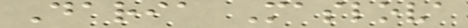Daria Maslova
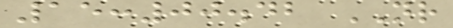15:00.42 NR
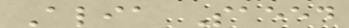Alia Saeed
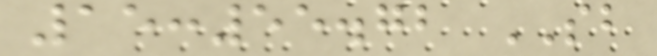15:55.72 SB
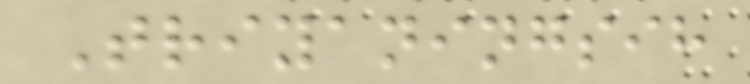Triyaningsih
